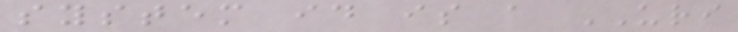system id is a URI
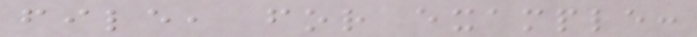file, for example:
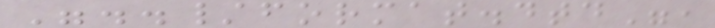"../format.dtd",
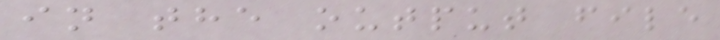in the output file
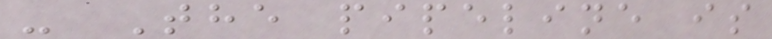- The pipeline is
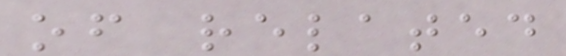of related
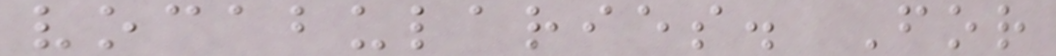vocabularies. For
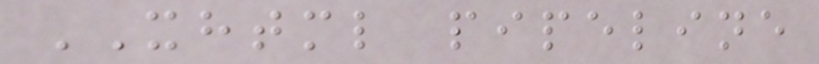XHTML pipeline
